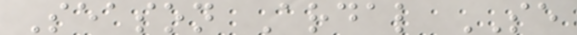Season Ardal SE
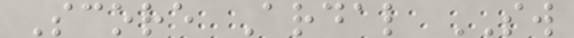Score Ardal SW
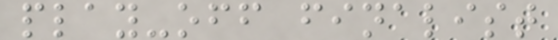play-off finalist
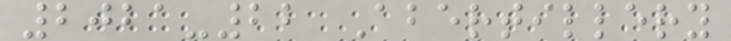2021-22 Abertillery
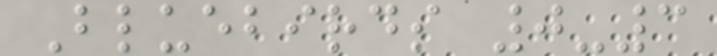Bluebirds 0-3
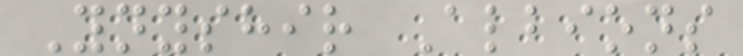Ynyshir Albions
